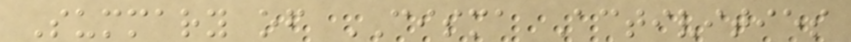Summary of CISMA Activities
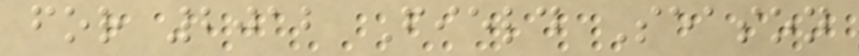for 2012 Field Season
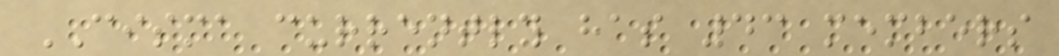CISMA currently has 43 members
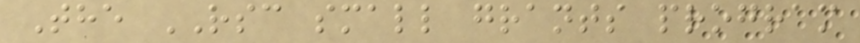The RSC small grants program
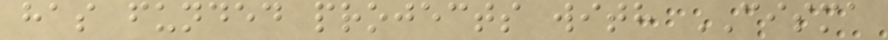has funded projects with CISMA
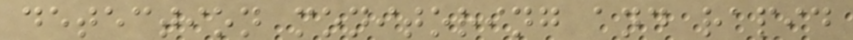detection monitoring and rapid
